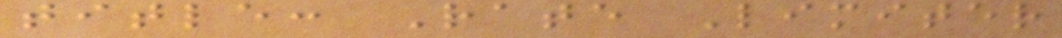title: Rate Limiter
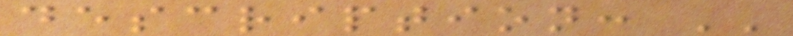description: ''
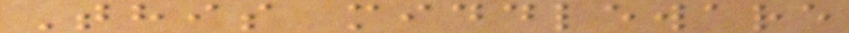This middleware
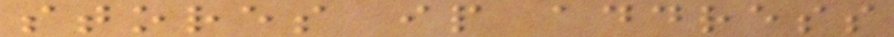stores ip address
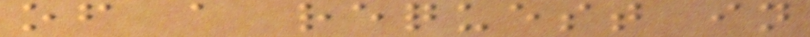of a request in
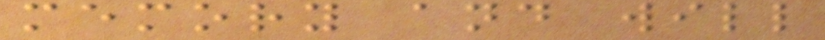memory and will
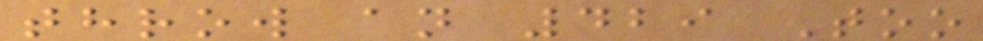throw an 429 Too
